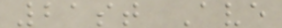21st Ave
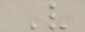V
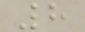8
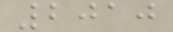2010
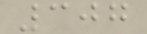307
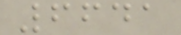6641
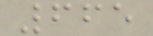665
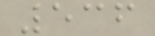536
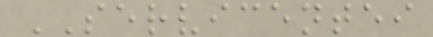SERVICENTEI
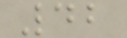42
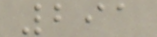291
